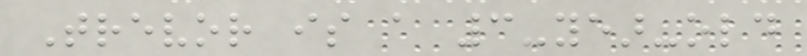Trevor is a 3-year-old
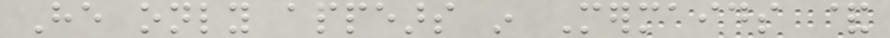He only appears in Mermaids &
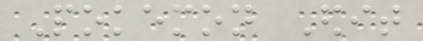Pokemon Edit
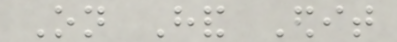On Hand Edit
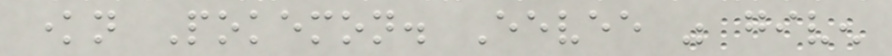known Pokemon. Eevee was given
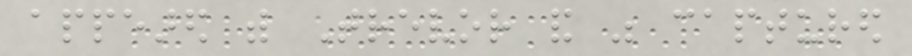appeared with Trevor and was captured
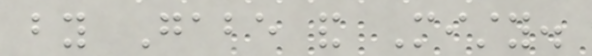by Gabe and Misty.
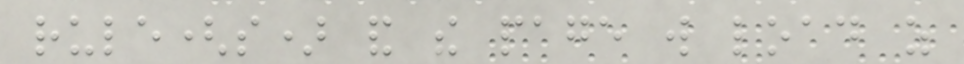rule(s) and the page will load as
